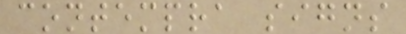contempra signs
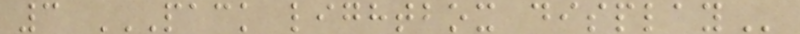3 PACK LIGHTBOX DISPLAY
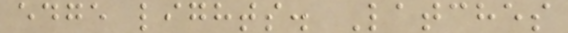edge lights. Latches
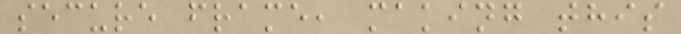secure frame, making this
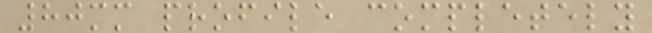80mm profile completely
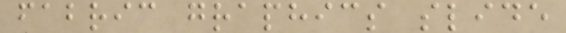fabric graphics slide
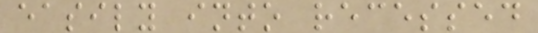easily into recessed
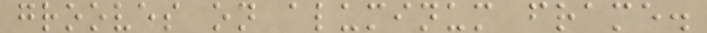grooves on aluminum frame.
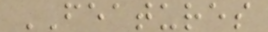FEATURES
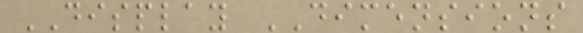DISPLAY DIMENSIONS
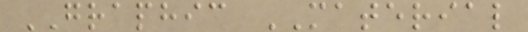GRAPHIC MATERIAL
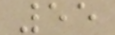55
